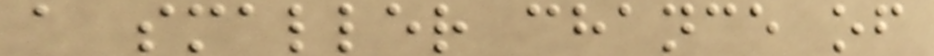a smaller chance of
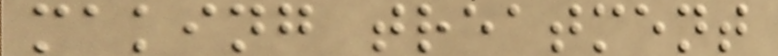making treatment
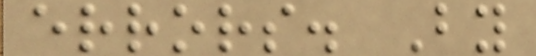errors. By
